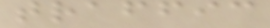traffic
